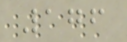176
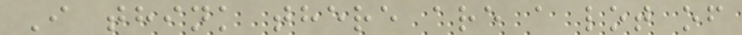I think there are a lot of
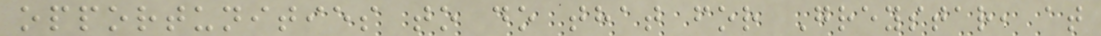opportunities to do that for Greystar, at
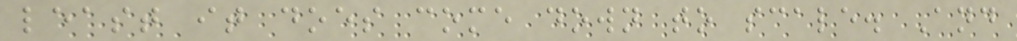least it does come down to scale. And
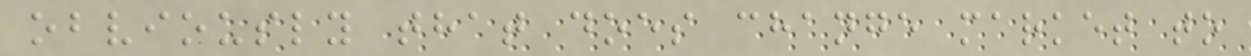obviously that does change market to
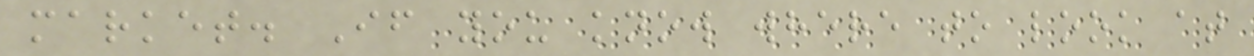market. If you know where to look at
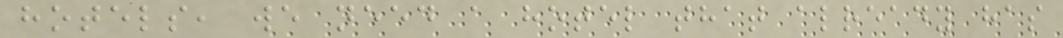hotels, we need a hotel that already has
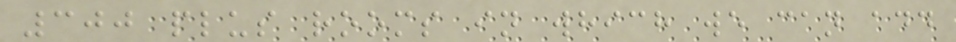300 plus rooms in which we can add
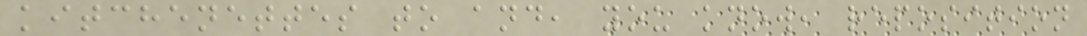kitchenettes to and, you know, reposition
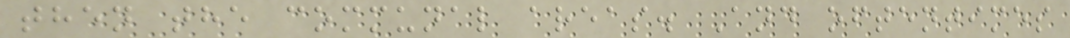then the communal areas. And oftentimes
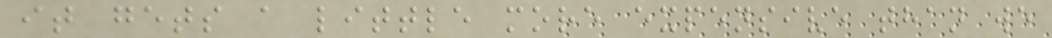it gets a little more expensive than we
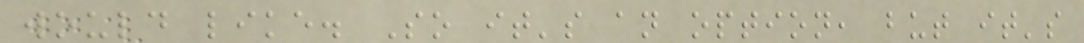would like. So it's an option, but it's
